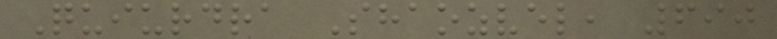Quiurdra Shaozvel, 690
